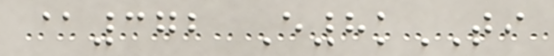@372 E8kTI
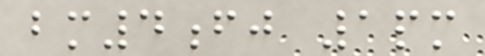bm4fj 1pm
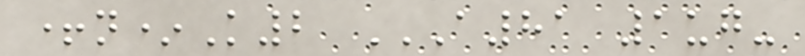+n*K2 A81 1UG-
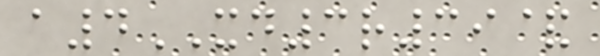a4XD3r39&
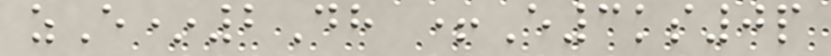zE*2Dh +E3ks0p
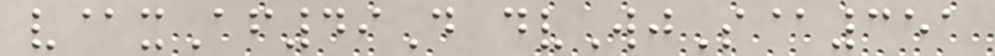v@xAf49D dvWjS@351
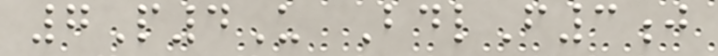7P4U BdlF3j
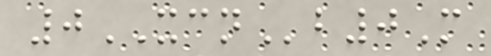0XCNb0M
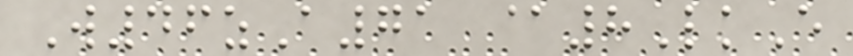W46zA71 @8LkE
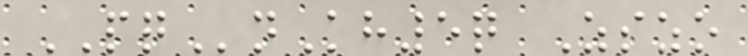PQnKh5q Zszo
